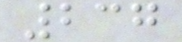237
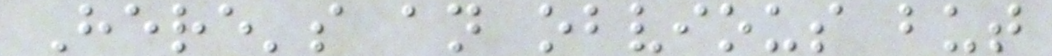Here's an obvious but
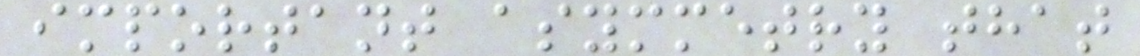important asymmetry that
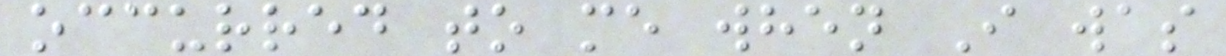occurred to me when I was
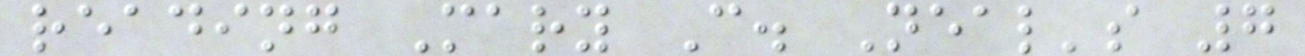reading Mary C. Neal's 7
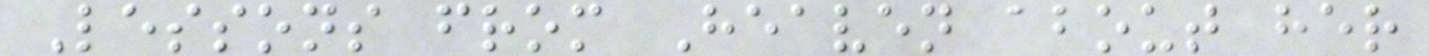Lessons from Heaven about her
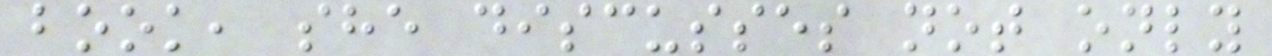book, she discusses not only
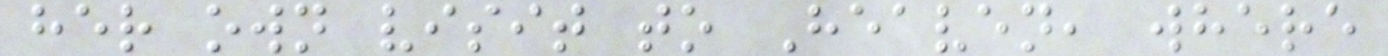her own visit to Heaven, where
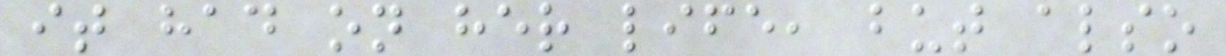it had on her life, but also
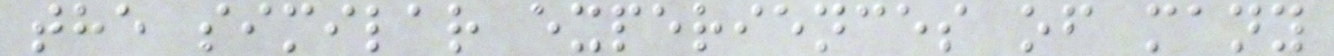the similar experiences of many
